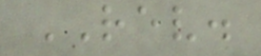REV.
